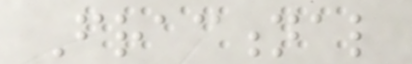Fractional
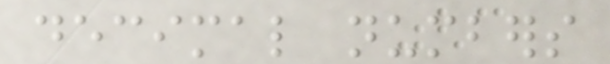decimal numbers
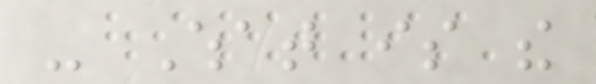- What is the
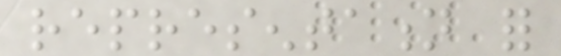representation for
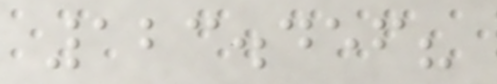123.456?
